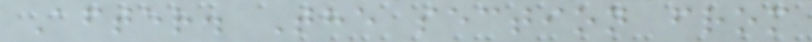After. The section from
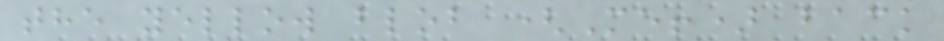the yellow blob (Me!) back
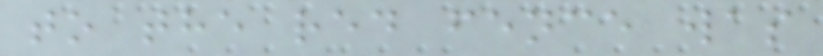to the red fence was
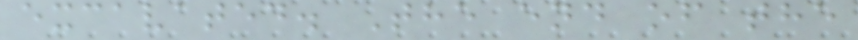excavated. The end of the
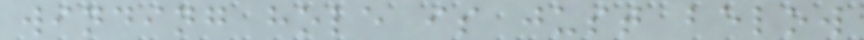winding hole is just below
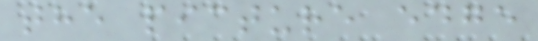the picture edge
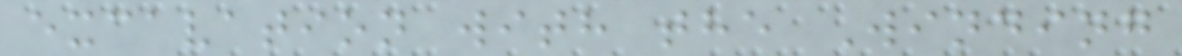excavation with the Winding
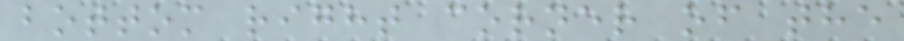bottom right corner of the
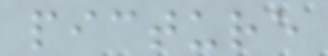picture
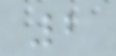2
